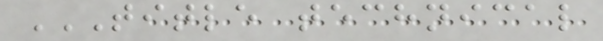TITLE TECHNICAL
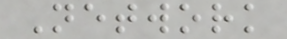Network
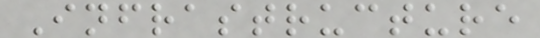Infrastructure
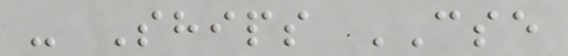- Ships CSE
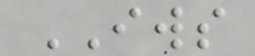IWS
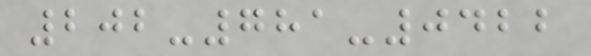202-781-0422
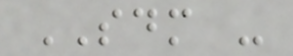SDM -
